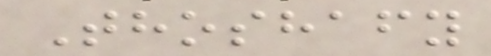Thoshafy
